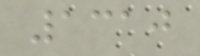1310
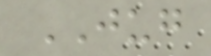JUG
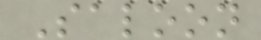Saloon
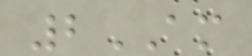2AM
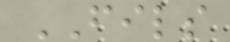FILS
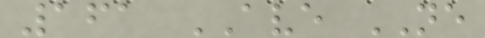161 AVE NE
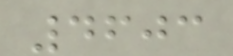4603
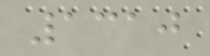1310
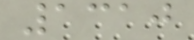1310
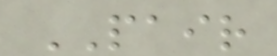PAIR
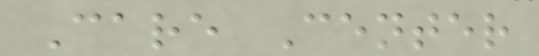Care Center
